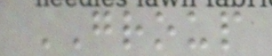GROUP
